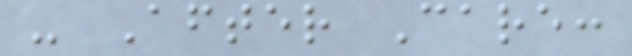- After Care:
